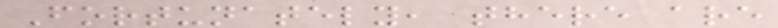Fortunately, there are
